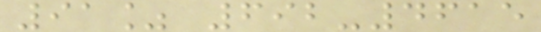91% 692-4615
